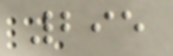295
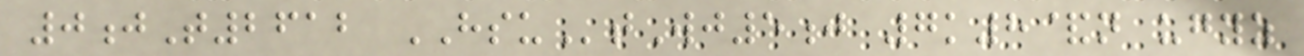0jT2612 HSUtWj5j 7k8&n ugyz
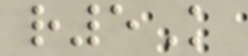r5K
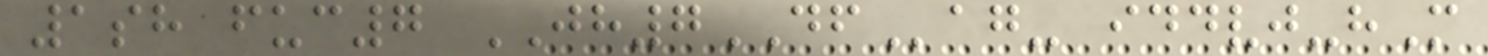1sh fuc7 JH7DFag- iddvj-hM
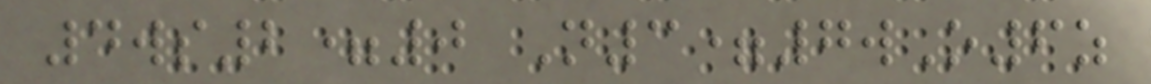4ws2=0 N3=7wO6z
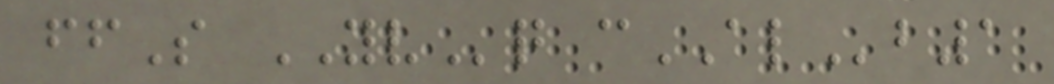ffS YVq cALb1
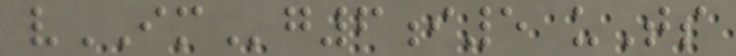vIMg6i5 uTs
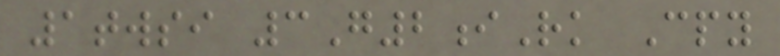1twsi 3G2iRk Cpy
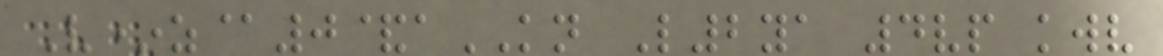V*z@0&aKN L2ya 4vp kwv
